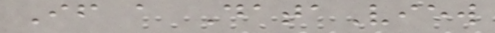If a DataView
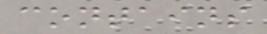contains
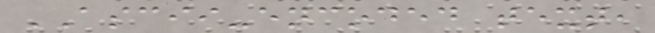ASCII-encoded text,
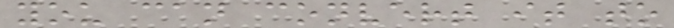you can convert it to
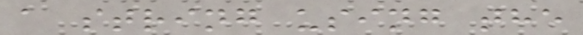a string using the
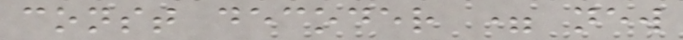const decoder = new
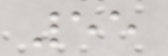55
